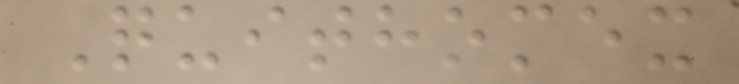Quithomex
